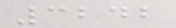3242
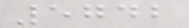5742
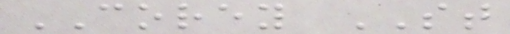COREY ST
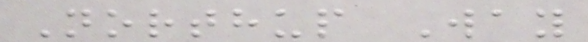Northup Way
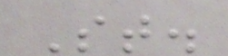St.
